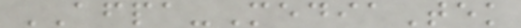AFPA-MediaTek
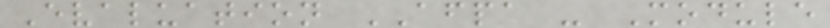Evaluation AFPA - Module
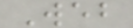Web
